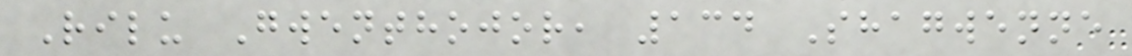Rilu Gwenthojor, 134 Shagwenne
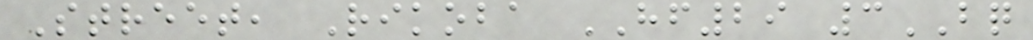Street, Rikoba HF29 3BQ
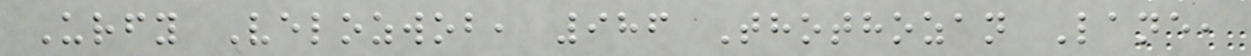Urfy Velozwob, 986 Thothozan Lane,
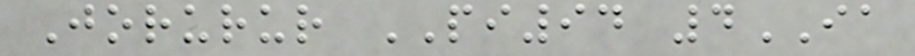Jorurur PI94 4IA
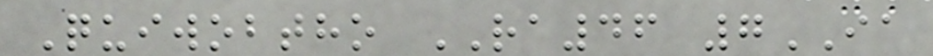Quiwobtho RA46 7IA
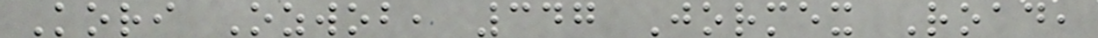Kori Ozwob, 347 Jormex Road,
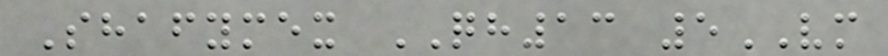Shafymex QH13 5VM
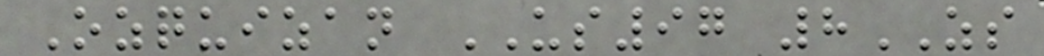Ozquizan US97 8ZS
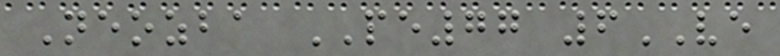Neozba PE77 6VE
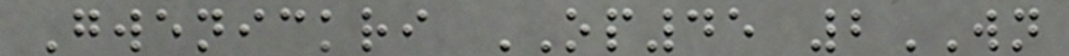Gwenickri OP45 2WN
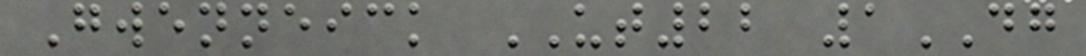Gwenneick UT22 1DG
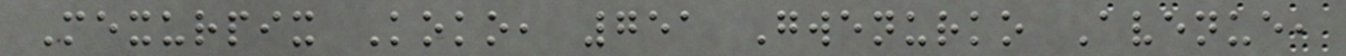Mexurpix Koko, 751 Gwenurko Avenue,
